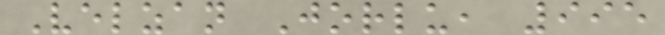Velzan Jorlu, 995
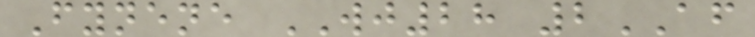Fynene WJ28 2AF
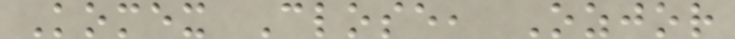Komex Close, Ozjor
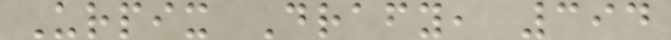Urpix Drafy, 394
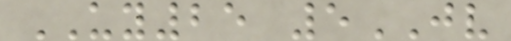UY25 5JV
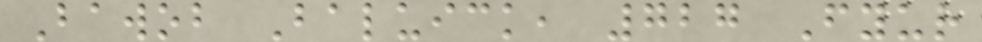Bawob Baluick, 727 Fyur
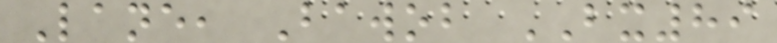Lane, Bawob BX89
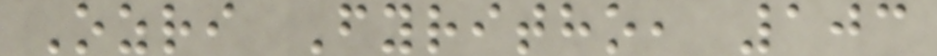Ozri Fyritho, 103
